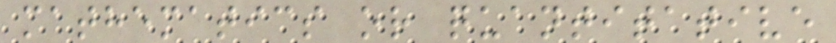mathematics or quantitative
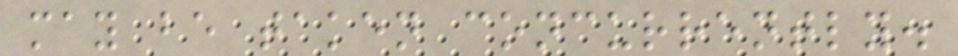may be taken concurrently.
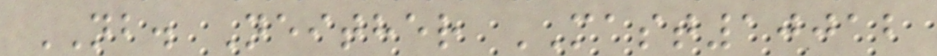NB. Neither MAST10012
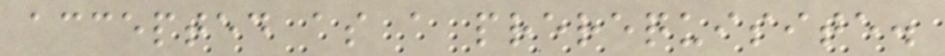accepted as a prerequisite.
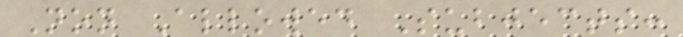Non Allowed Subjects:
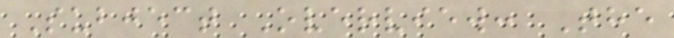Subject Overview: The
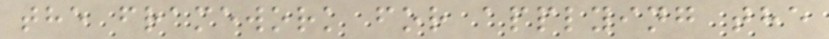the framework for applying the
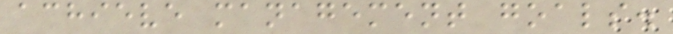achieve management goals.
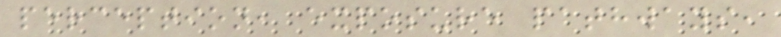perception, exposure pathways,
